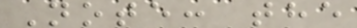Note: the
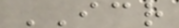ICR
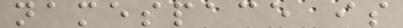namespace is
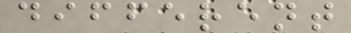different
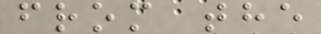from the
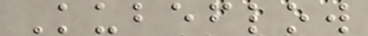Kubeflow
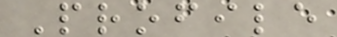Profile
